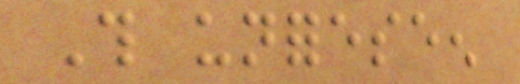This unforeseen
